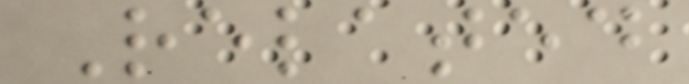Related
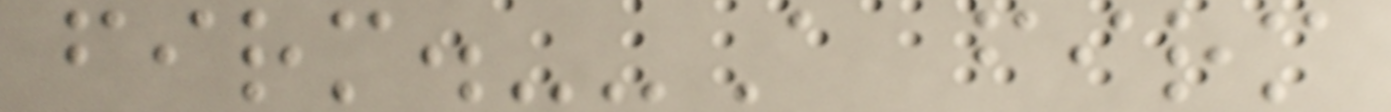firm.--A firm
